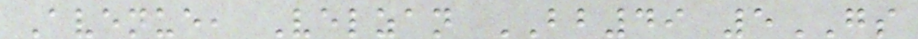Avenue, Velzan BB49 5GS
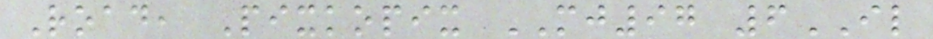Road, Pixkopix MJ97 6IL
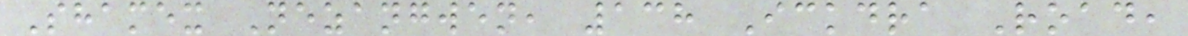Shamex Nezangwen, 138 Ickdra Road,
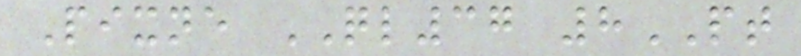Pixne QL37 8PT
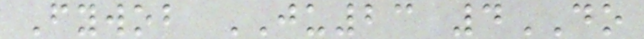Fywob JU23 4DO
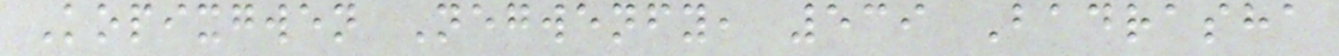Kopixgwen Negwenfy, 539 Badrasha
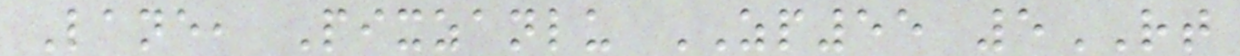Lane, Pixzanlu ZP55 5RT
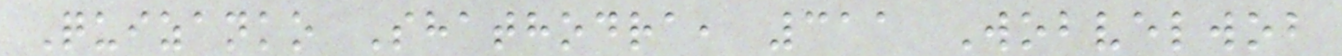Quizanko Shathodra, 311 Wobvelwob
